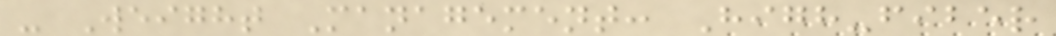- Weight Management: High-fiber
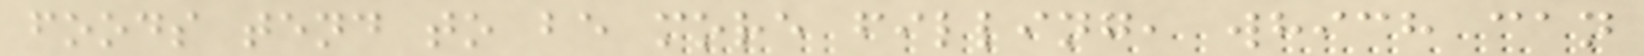foods tend to be more filling, which can
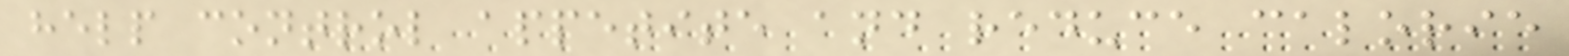help control appetite and reduce calorie
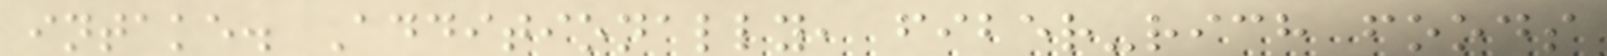intake. Additionally, fiber-rich foods
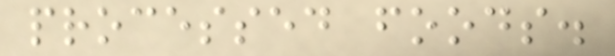processed foods.
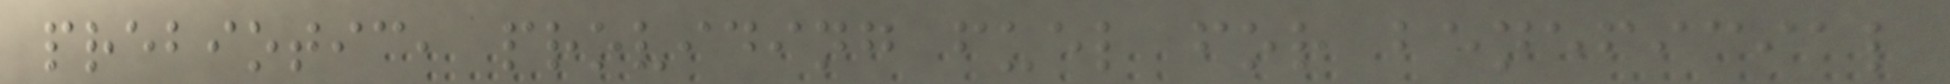prebiotic, providing fuel for beneficial
